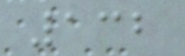132
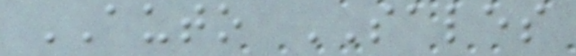AUTO SALES
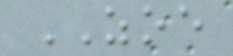ZOE
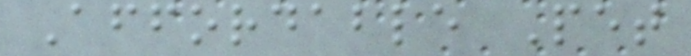Affordable Pet
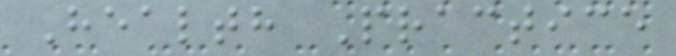Health Practice
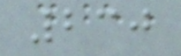230
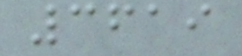3619
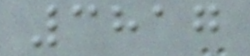3817
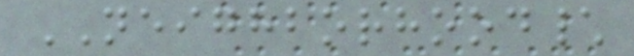NEIGHBORHOOD\
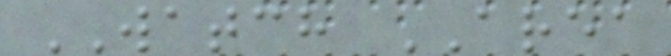WATCH AREA
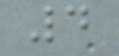4
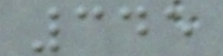345
